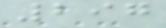297
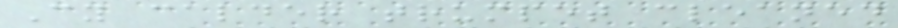Cy calder trumpet cleaned
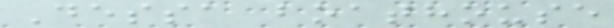Dessa boathouse
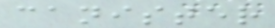canister
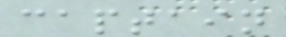captain
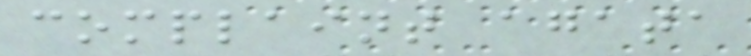complaint agata
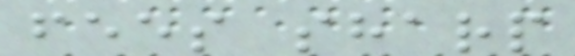fees sharp
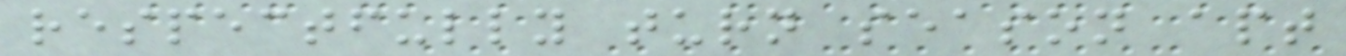respectfully turn season apt
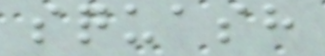squash
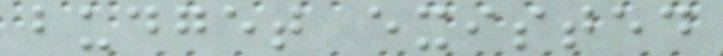budget existed
